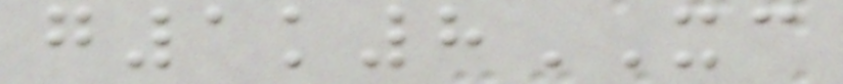g1k8XC
